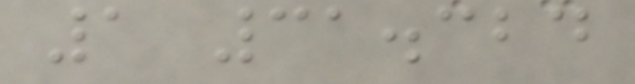1 31.324
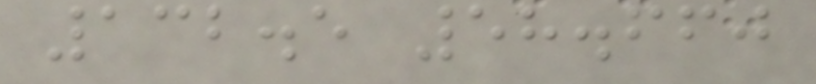132.5 58.660
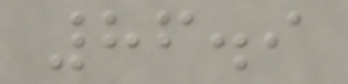86.9
